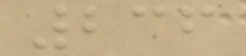236
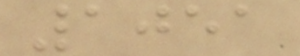1051
